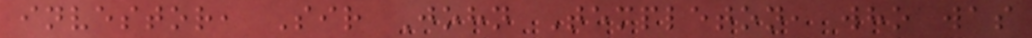investor, Sir John Templeton, who was
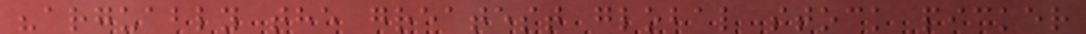"arguably the greatest global stock picker
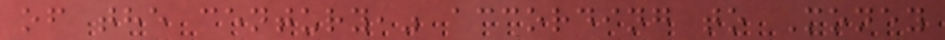of the century," according to Money
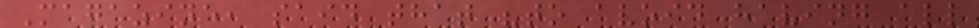Magazine, said that "to avoid having all
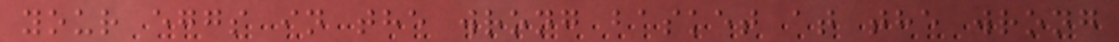your eggs in the wrong basket at the wrong
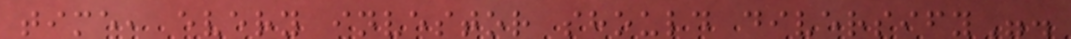time, every investor should diversify".
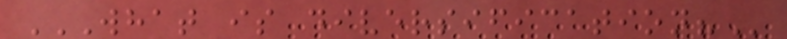WHAT IS DIVERSIFICATION?
